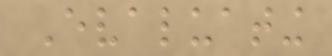Evaluating
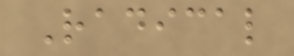Radical
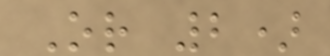Or 2)
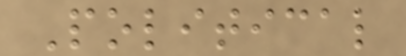Political
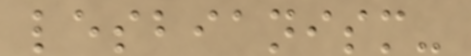lesbianism-
